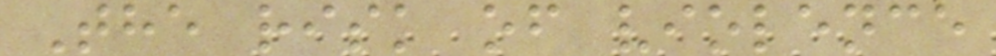The risk of violence
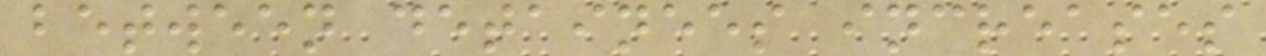between detainees increases
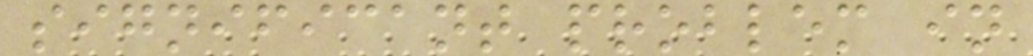significant problem in
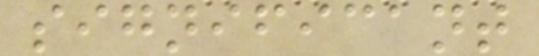significant
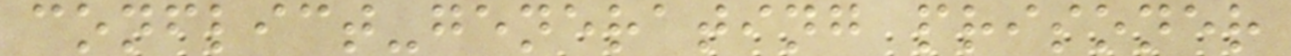conflict-generating prisoner
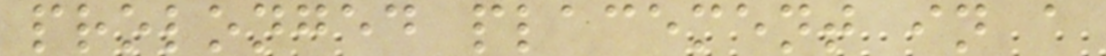prolonged placement in a
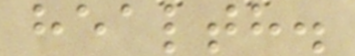health.
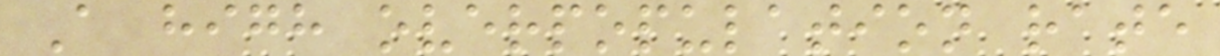A high overpopulation rate
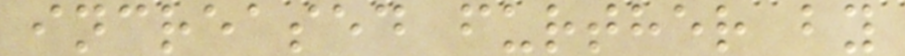increased further by
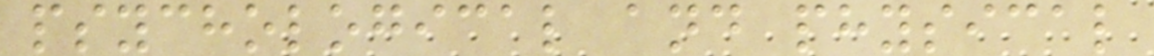psychological and physical
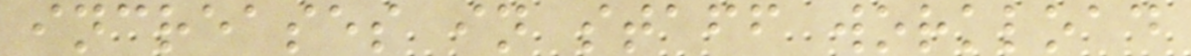increases in staff workload
